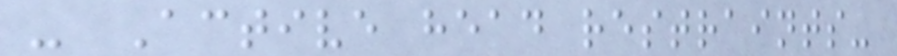- Active head restraints-
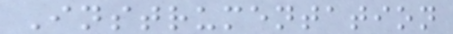Instrumentation
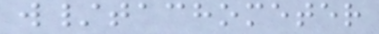w/tachometer
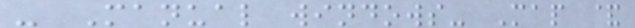- Manual windows- Map &
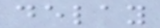delay
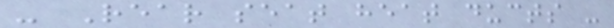- Rear seat heat ducts -
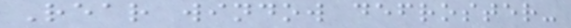Rear window defroster-
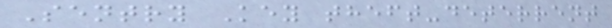Sentry Key theft-deterrent
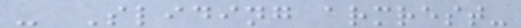- Sliding armrest-
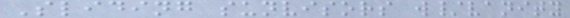Sliding sunvisors w/vanity
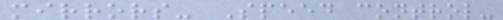mirrors- Speed control-
